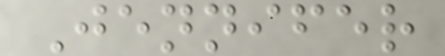Jennifer
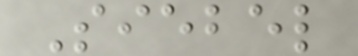Siebel
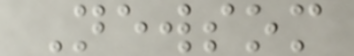Newsom
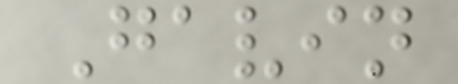Gavin
